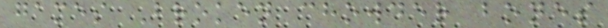games Broken chowder bones
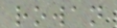rowan
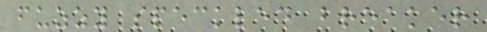fuzzy speckled breaker
